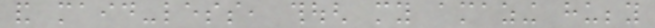and maid-less, though my amazing hubby
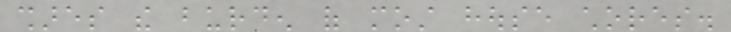shares the burden of most house chores.
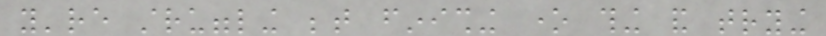you're struggling between finishing one thing and trying
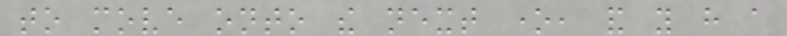to move onto the next one, and you have a
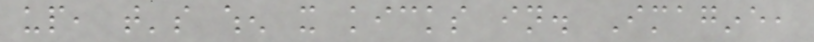up, that's when it kicks in. Imagine,
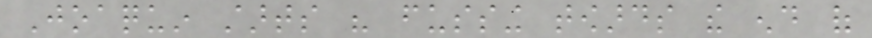Joaquin starts his fussing towards the end of
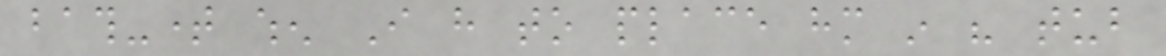bath-time when I have to place him in his tub
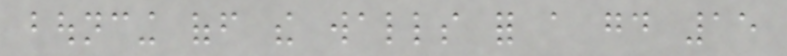bouncing off the walls for a good 15
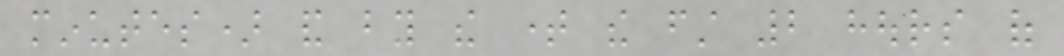minutes) and by the time the first 2 hours of
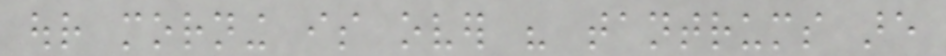our morning is over his tantrums are
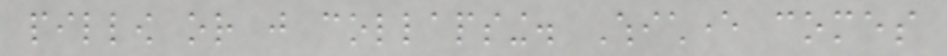pillow or just collapsing. Whichever comes
